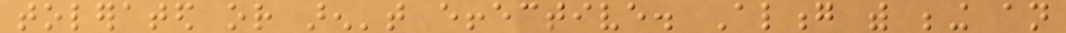tolerated or aren't effective. Along with being an
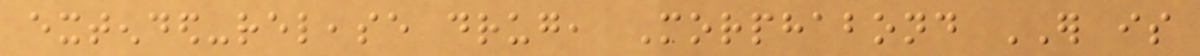extended-release drug, Morphabond ER is
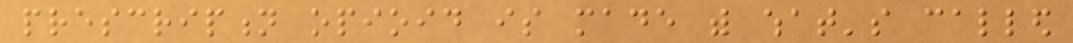prescription opioid is made with what's called
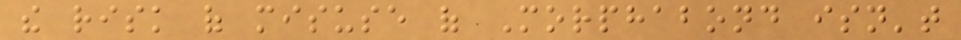the risk of misuse of Morphabond isn't
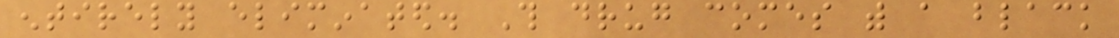entirely eliminated. This drug comes with a black
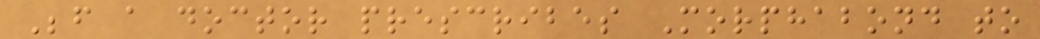Before a doctor prescribes Morphabond to
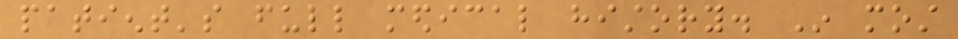patient's full medical history. In most
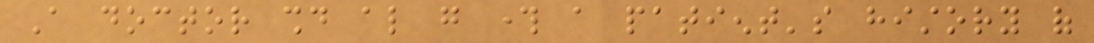A doctor should also go through a patient's history of
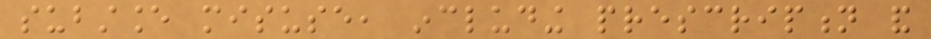substance misuse, including prescription and
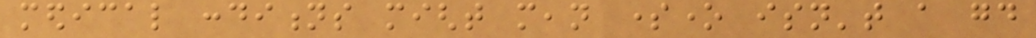medical conditions might mean someone isn't a good
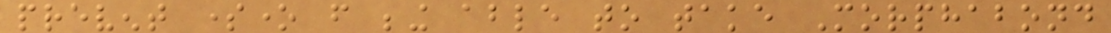prevent someone from being able to take Morphabond
